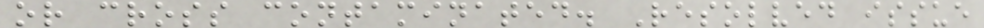or cross contaminated. Resolved issue
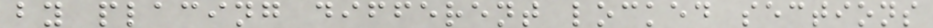by placing different locked sections
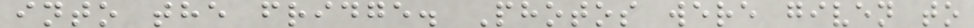into the fridge. Photos were given to
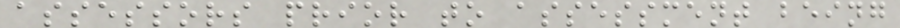assessors prior to assessment being
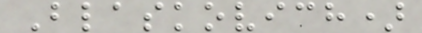Blaskovich)
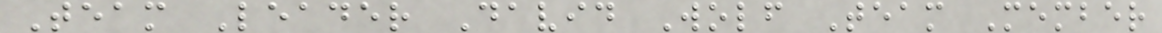Team Leader David Wolf Team Member
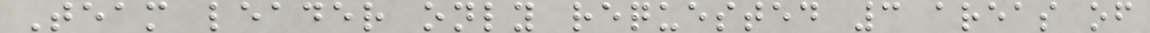Team leader only requested 3 areas of
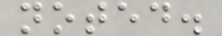noted.
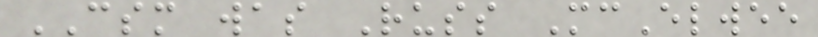CSM was Russ McElwee
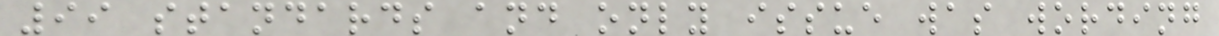99 standards and only issue was wording
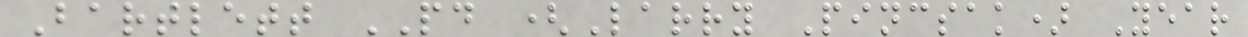Bartlett PD (Larry Pincsak) Year
